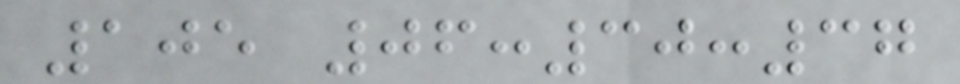105 06:30:37
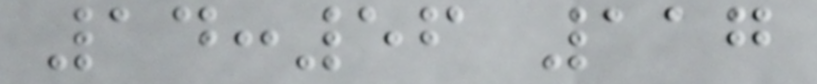14:56 117
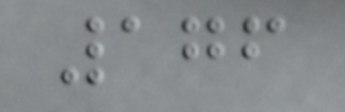176
